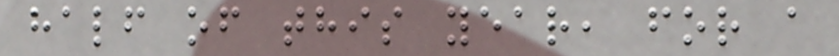half of this year, for a
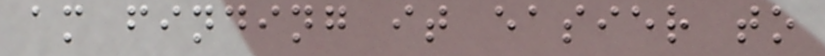am finding it easier to
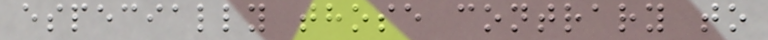especially those contrary to
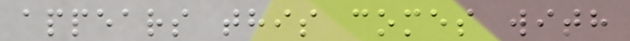appears this comes with
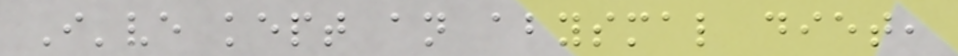I've kept an abysmal diet,
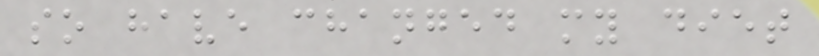so have changed my diet
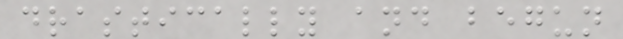drastically and begun
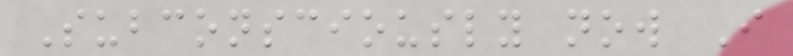Subconsciously now I
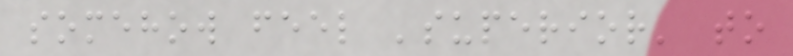somehow feel 'superior' to
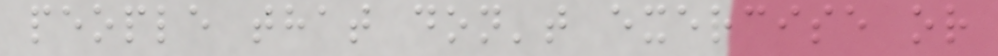people that don't exercise or
